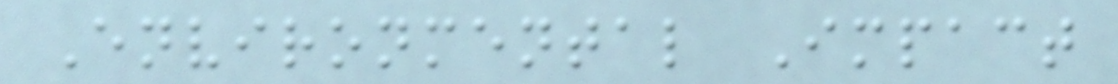Environmental Impact
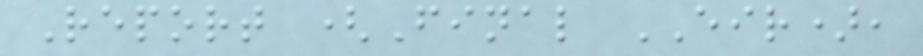Report (Final EIR),
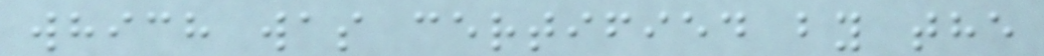which was certified by the
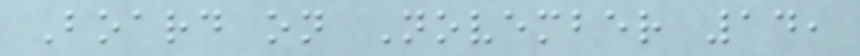Board on November 14,
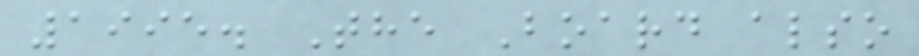1995. The Board also
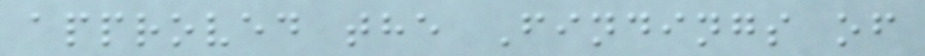approved the Findings of
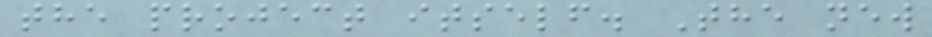the project itself. The new
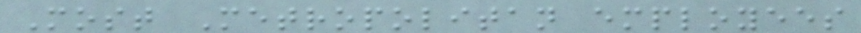Most Metropolitan employees
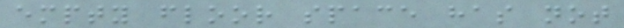empty floor space has not
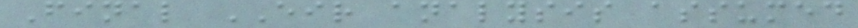Final EIR analysis assumed
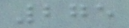275
